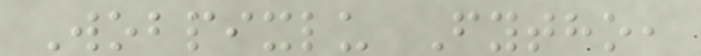Wobpixlu Fytho,
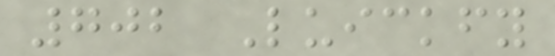702 Luickfy
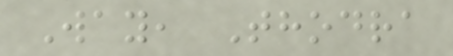Way, Thodra
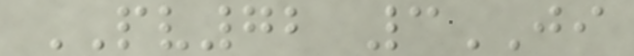PV72 3JI
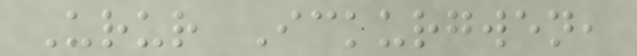Urur Ickurgwen,
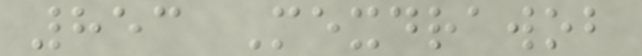853 Mexdrawob
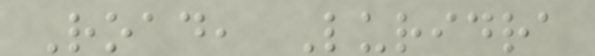Road, Luridra
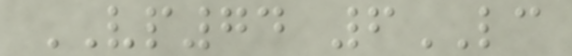VP74 6LC
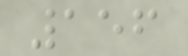156
